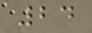24
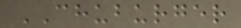CHUBURGER
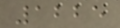1225
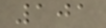101
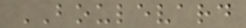BOULEVARD
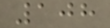108
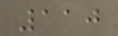110
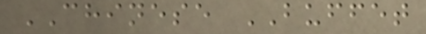CHINESE BUFFET
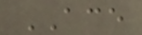ACE
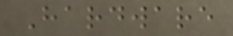Hardware
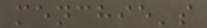menchie's
